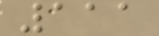111
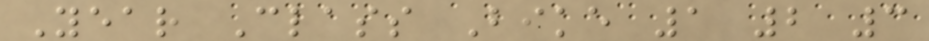Year Class Bike 1 2 3
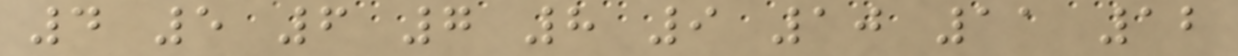4 5 6 7 8 9 10 11 12
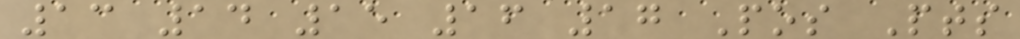13 14 15 16 17 Pos Pts
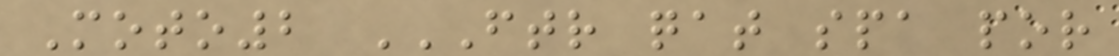Moto2 FTR QAT SPA POR
